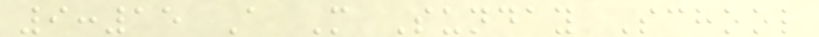9:15 A M Sunday School
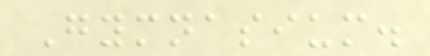Gymnasium.
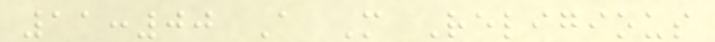11:00 A M Religious
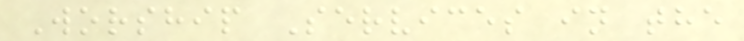Worship Services in the
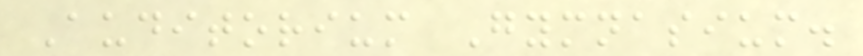Auditorium Gymnasium.
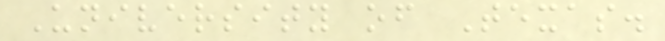University of Texas.
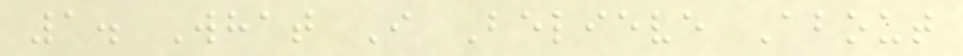1. What I Believe About
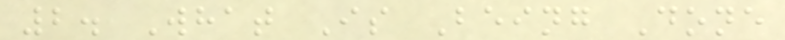2. What Is Being Done
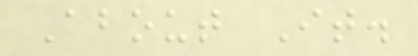About It.
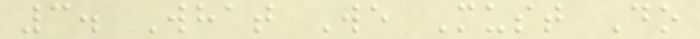3. What We Must Do
